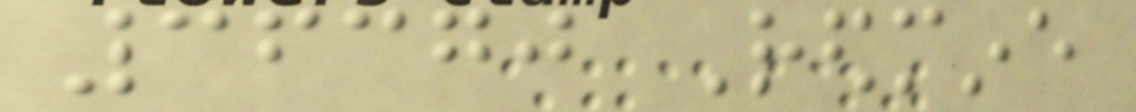36370 Redmine
